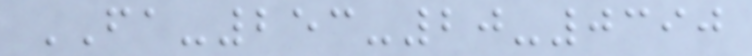FA-253-20-0390
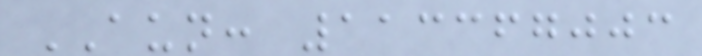AUN: 113367003
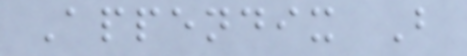Appendix B
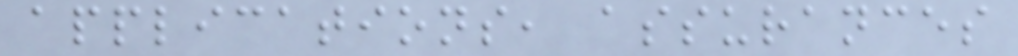applications, assurances
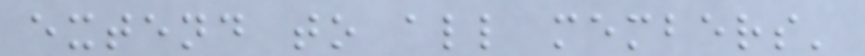extend to all members'
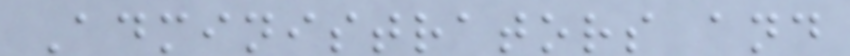Administrators and
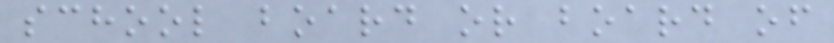school board or board of
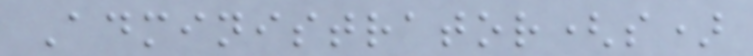Administrator(s)
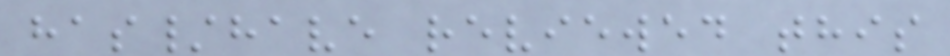has/have reviewed this
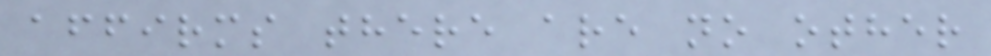affirms there are no other
